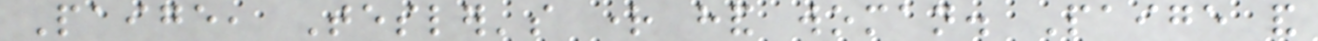Paige, Tesler's right hand woman. Paige and
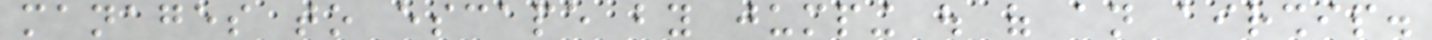manages to escape by jumping out of an airship.
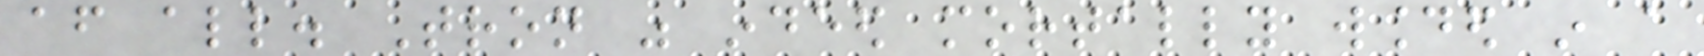after all. Tron was indeed mortally wounded in a
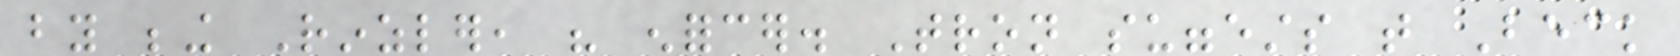by being Rinzler, his enforcer. Tron suggests that Beck
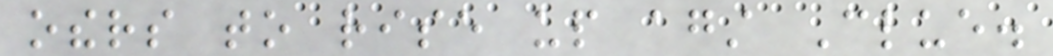others to rise up against Clue.
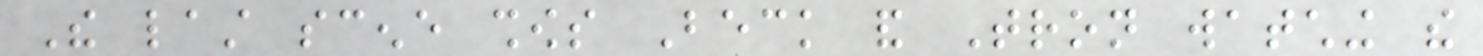The last scene shows Beck and Tron watching the
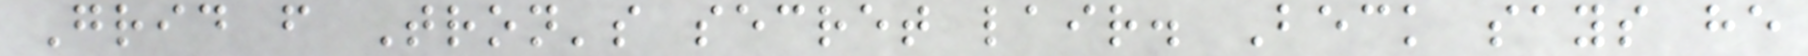Grid from Tron's secret lair. Beck says he
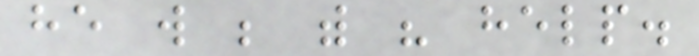he will be with his help.
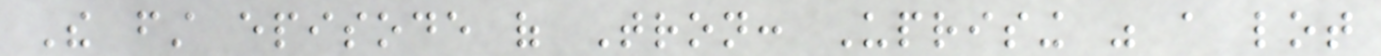The first episode of Tron: Uprising was a lot
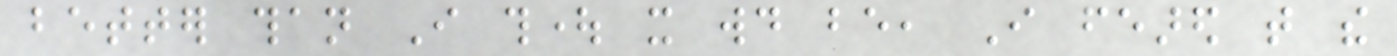better than I thought it would be, I feared that the
